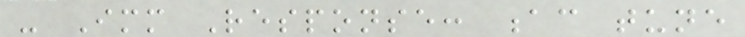- Immediate Response: ac tune
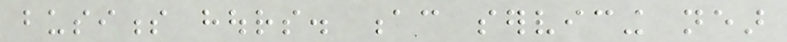business hours. ac servicing near
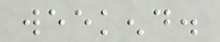weekend.
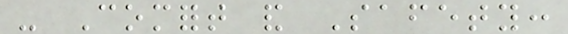- Comfort and Safety:
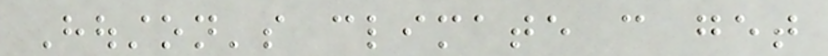Houston's climate can get
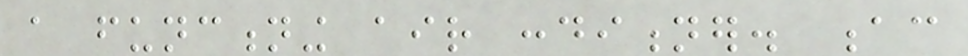a functioning air conditioner. ac
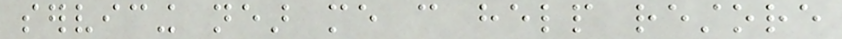servicing near me can help restore
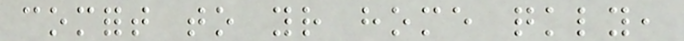comfort to your home quickly,
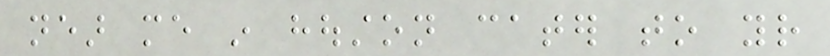near me in houston cater to your
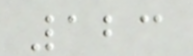123
